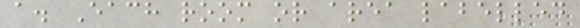a. Each room or area labelled
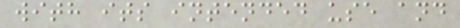with its intended use and
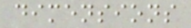dimensions
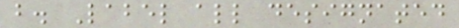b. Label all designated
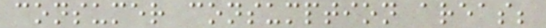consumer consumption areas;
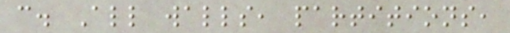c. All walls, partitions,
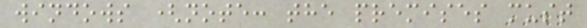windows (note: the premises must
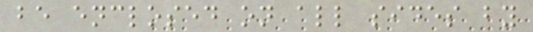be enclosed on all sides by
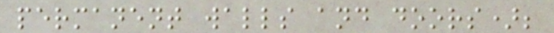permanent walls and doors);
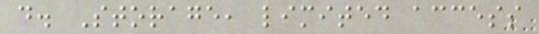d. Storage, limited access
